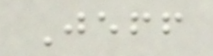Jeff
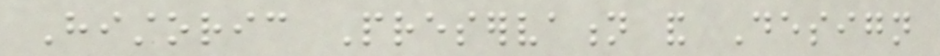Historic Preservation and Design
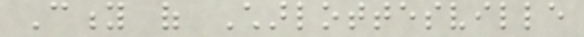City of Charlottesville
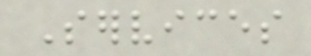Services
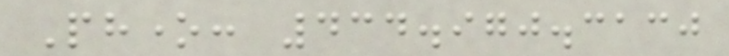Phone: 434.970.3130
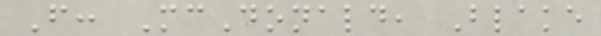From: McDonald, Blake
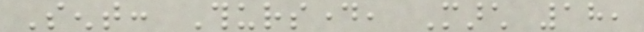Sent: Thursday, March 18,
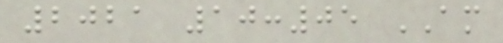2021 10:05 AM
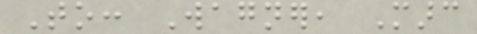To: Wagner, Marc
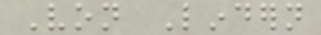Von Lindern
